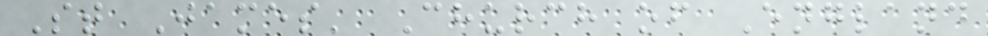St James' Church of England
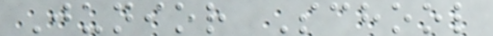Junior School
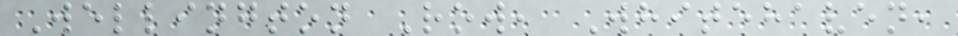Wellington Row, Whitehaven,
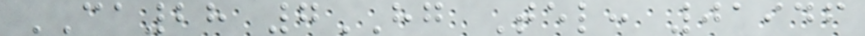CA28 7HG Tel: 01946
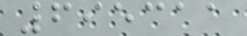695311
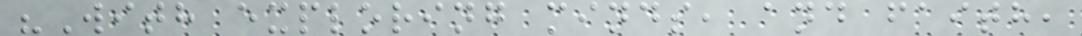"With exploring minds, and faith,
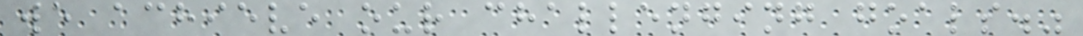we achieve our challenging goals."
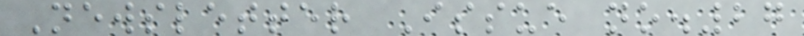Newsletter Issue no.27
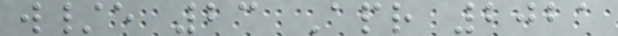w/e 23 Apr 2021
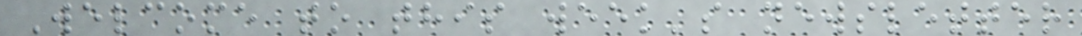Welcome to this week's newsletter
